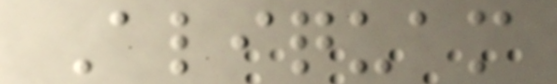Aliquam
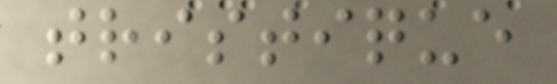tristique
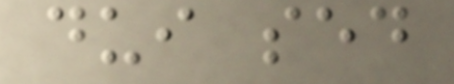dui sed
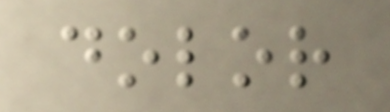dolor
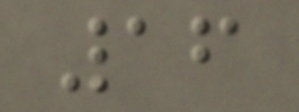16
